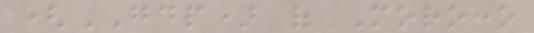(GDP) of Morocco
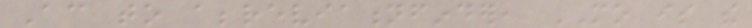According to abbreviationfinder, MO is the
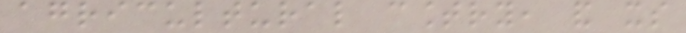agricultural country, and its
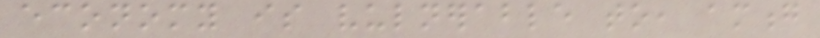economy is vulnerable to, among
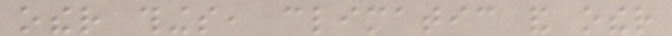other things, climatic and other
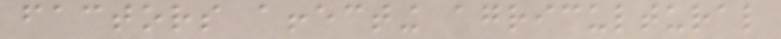factors affecting agricultural
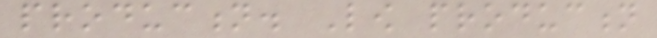production. Low production
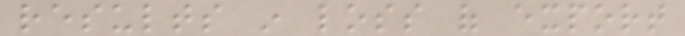results in loss of export
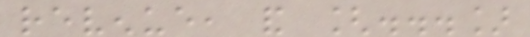revenue, and [...]
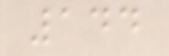144
